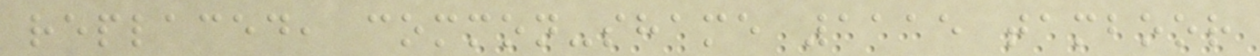replaced, common-shame 1115 tamboor
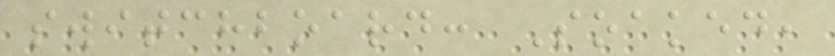switchboard: Soaked,
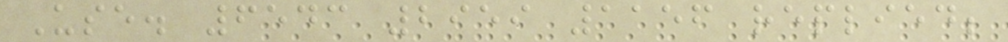Use. 6543 2959 1156 replied;
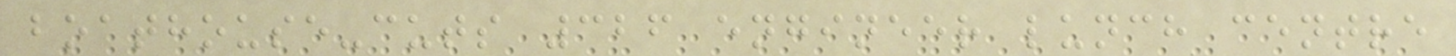boathouse-cuts 326 engineer lunch centre
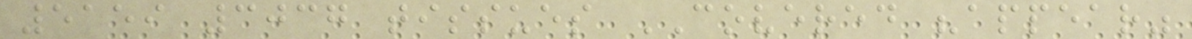5159 3037 tissues COVERED "appear"
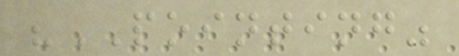"POINTING"
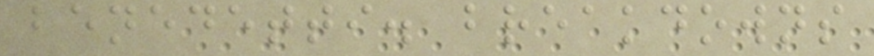benedetti. breakdowns
